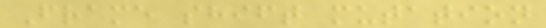Frame shift mutation
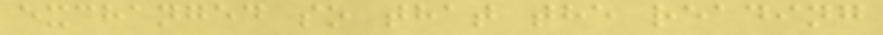exchanged so that the reading
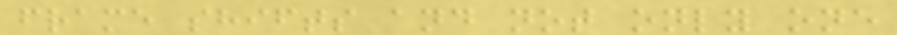frame shifts and not only one
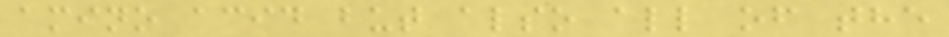amino acid but also all of the
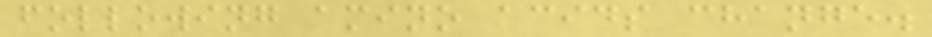following amino acids change.
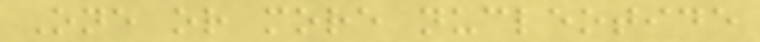One or more nucleotide
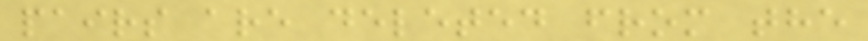pairs are deleted from the
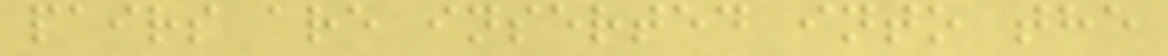pairs are inserted into the
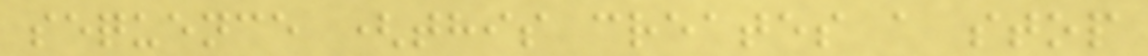sequence (this creates a stop
